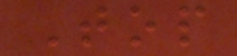Top
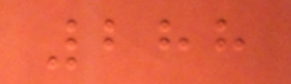288
